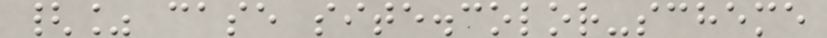{% case site.color-scheme
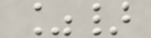%}
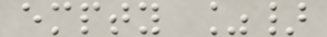empty %}
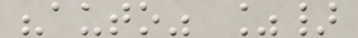"auto" %}
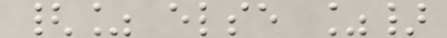{% else %}
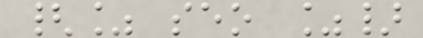{% seo %}
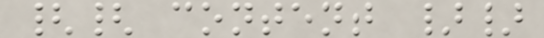{{ content }}
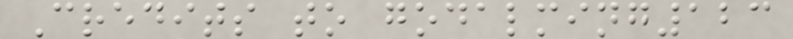Credits to godalming123
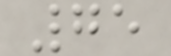75
